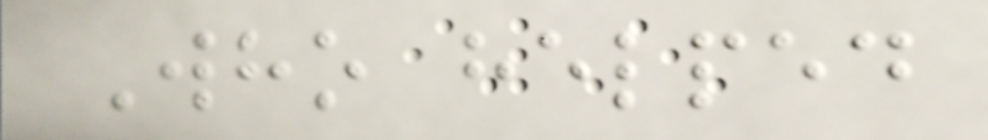Who helped
